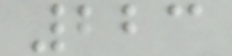223
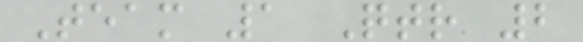Team 1 Qtr 2
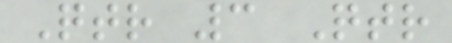Qtr 3 Qtr
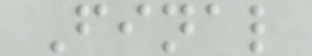Final
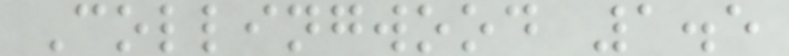Collingwood 1.5
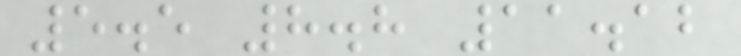5.5 8.8 11.12
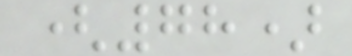(78)
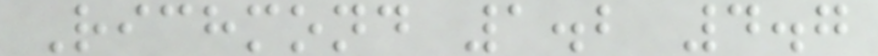Richmond 1.2 4.7
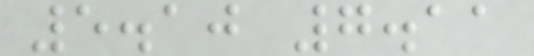5.10 7.11
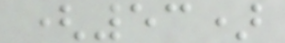(53)
